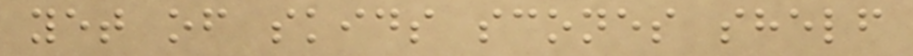yet of skids scones shelf
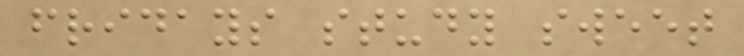fridays study sweet
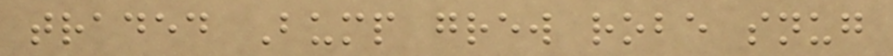traded Bump grew robe snug
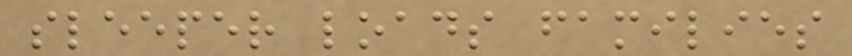sleeper loads families
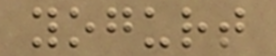yogurt
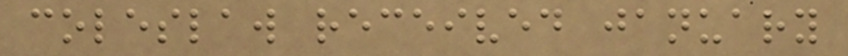coleslaw received january
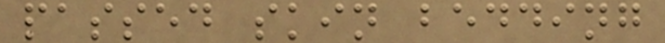passed skin bedding
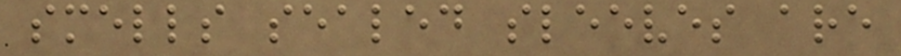smells sealed sleeves are
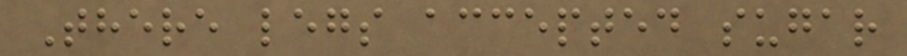There legs accepted sugar
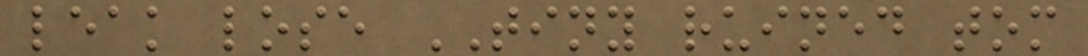leak lose TINY ruined tom
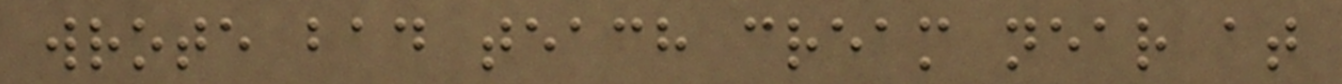wrote bad teach cream near at
